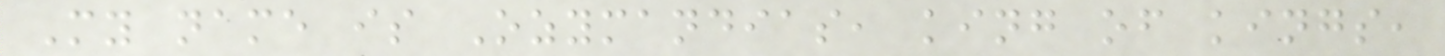My name is Ozymandias, king of kings,
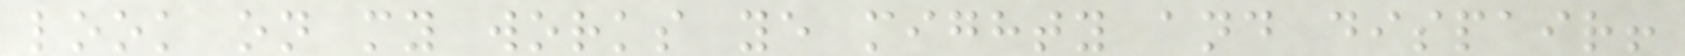look on my works ye mighty and dispair!
